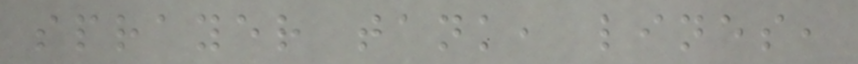sprayer tank, lines,
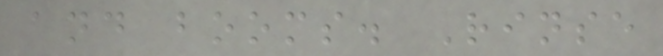and booms. Rinse
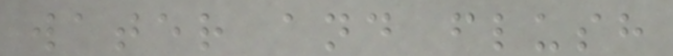water and flush
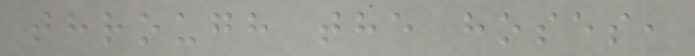through the hoses,
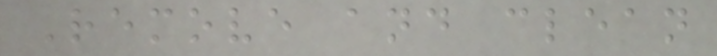Remove and clean
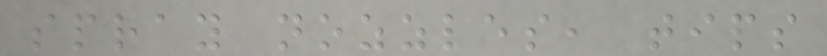spray nozzles, tips
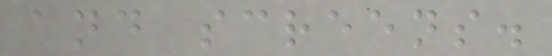and screens.
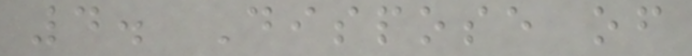4. Dispose of
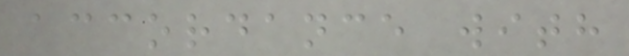accordance with
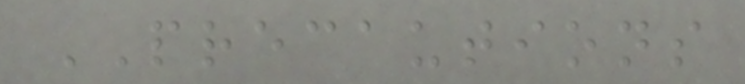PRECAUTIONS
